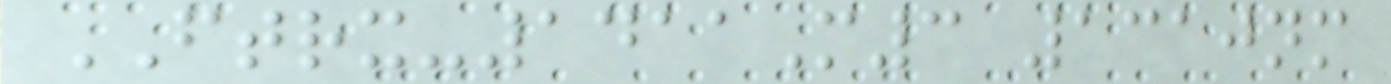FTRX-1411M3 1310nm
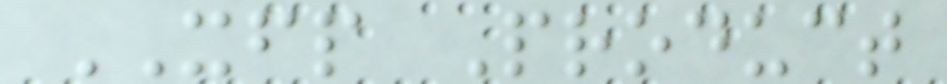XFP Product
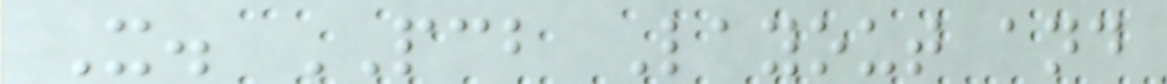X. PCB Layout and
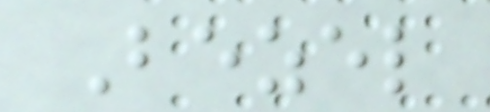Bezel
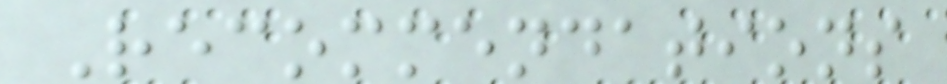Recommendations
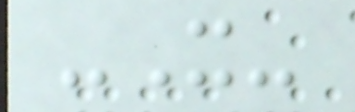-X-
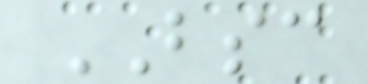BSC
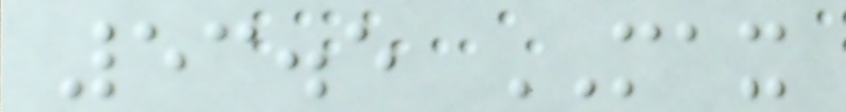53.5 MAX
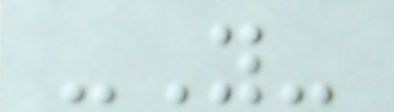-Y-
